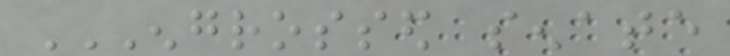ENGROSSED SENATE
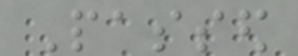Passed
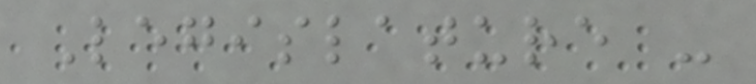Legislature -
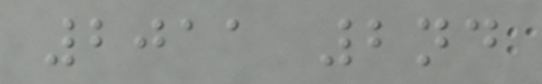2011 2nd
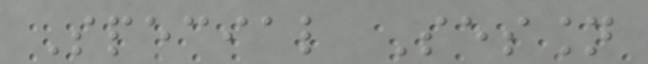Special Session
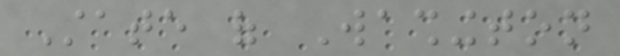State of Washington
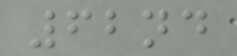62nd
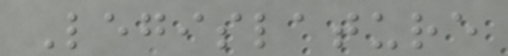Legislature
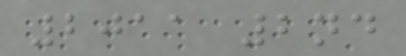2011 2nd
